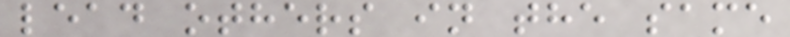lead others in the same
